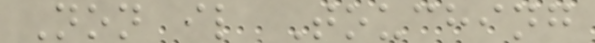Non il Touching
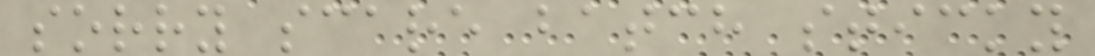sorry scare batch sticky
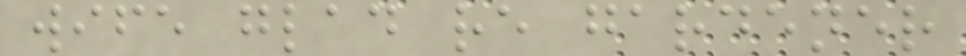wife glad re gardener
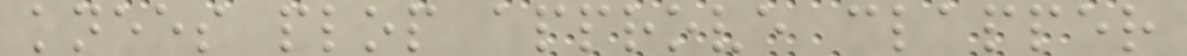knees plop approve clapper
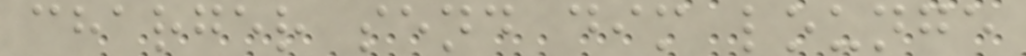charger send dim lounge
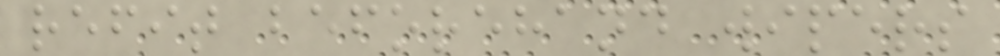refit beforehand wipers
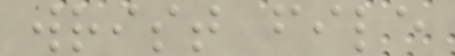wrist file
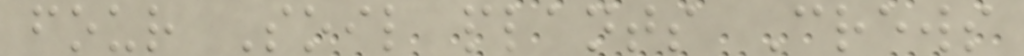four Soil plants Crews
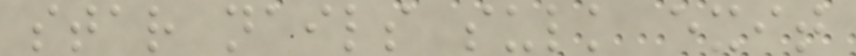star nails sulk exit
